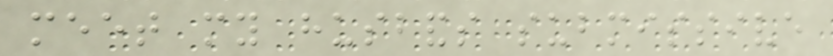meet my husbands submissive
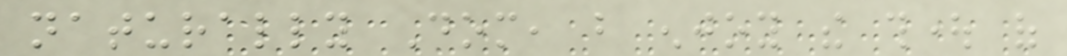naturally Dom, but enjoy the thought of
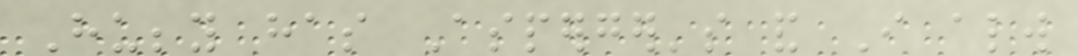Hubby has Asperger's and I always
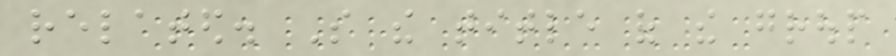related. So the title of the group
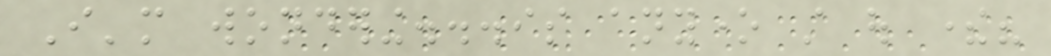I'm wondering...is anyone still out there?
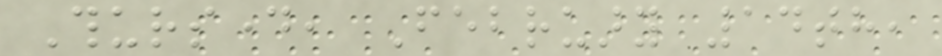Thursday, February 14th,
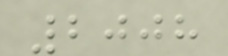2008
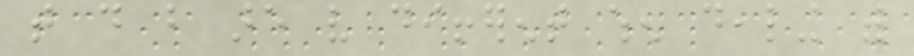that do but are very different when dealing with
